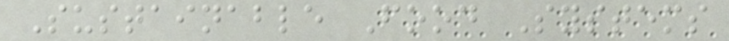Sustainable Food Systems
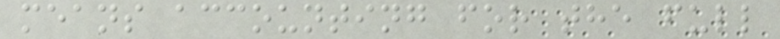means accounting for the full
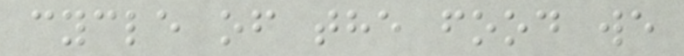cycle of the food we
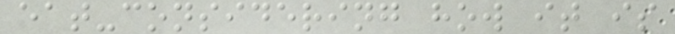eat-considering how it is
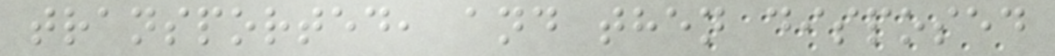transported, and then disposed
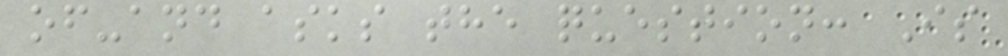of-and asks the question: Is
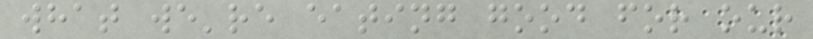what we're eating good for our
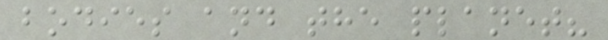bodies and the planet?
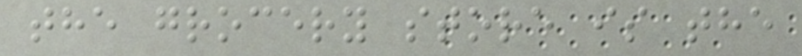the grocery store is the
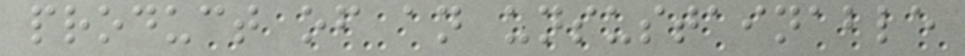product of an unsustainable
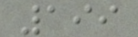199
